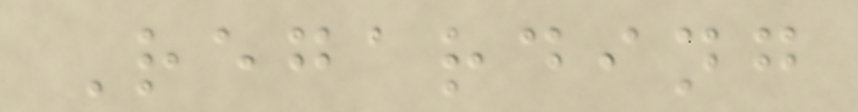Regarding
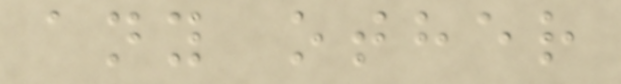any other
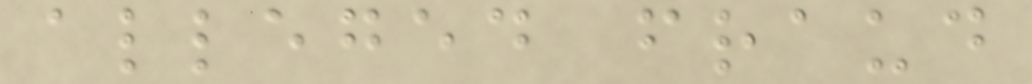alleged fraud
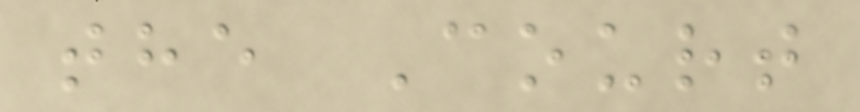the Court
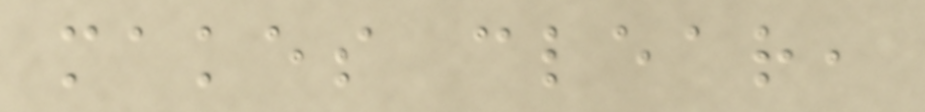makes clear,
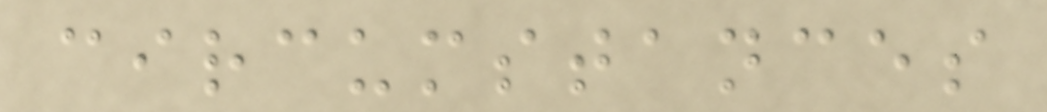circumstances
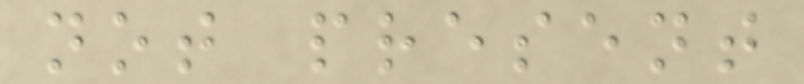not present
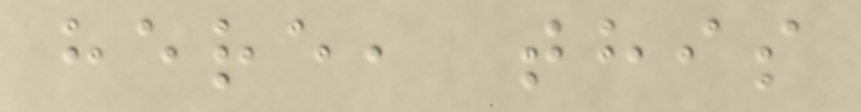here, this
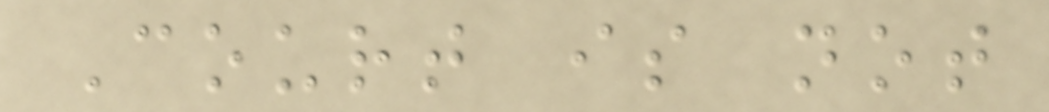Court is not
